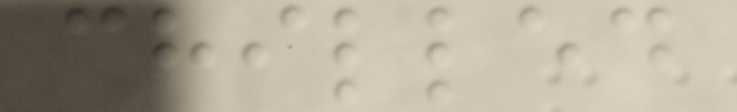chilled
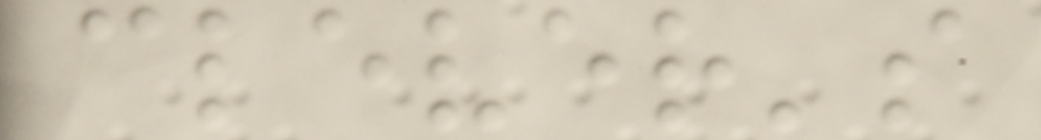clever's
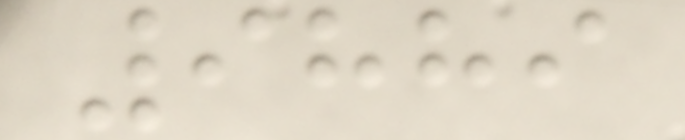9889
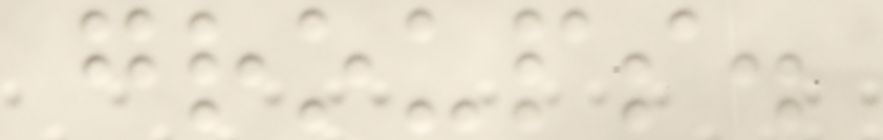groups.
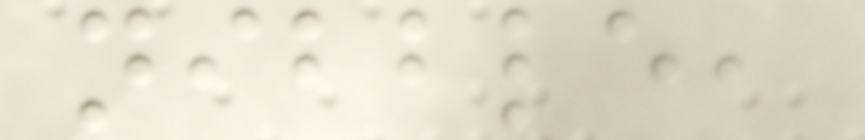nibble,
